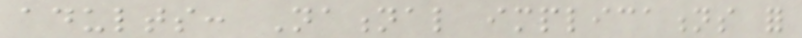adults: National implications for
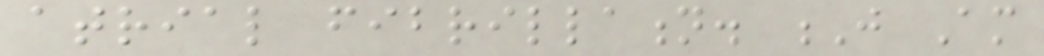atrial fibrillation. J Am
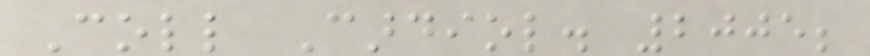Coll Cardiol. 2005;
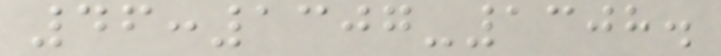46:1307-1308.
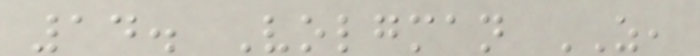14. Volgman AS,
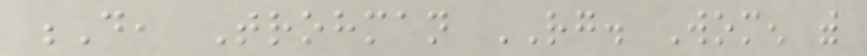D, Trohman RG. Women with
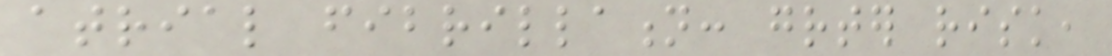atrial fibrillation: greater risk,
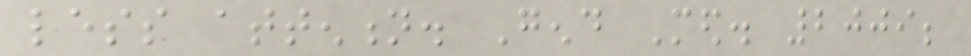less attention. Gend Med. 2009;
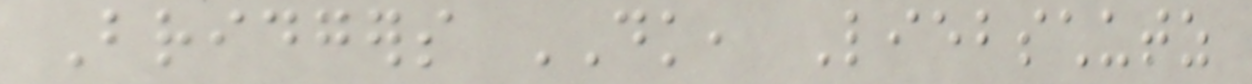Bridgers DK, Liebschutz
